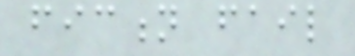fiction fail
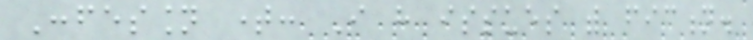Confession time: I have issues with fiction.
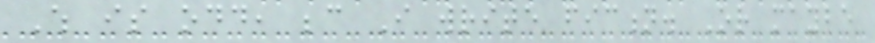Which is odd, because I write fiction. Or maybe
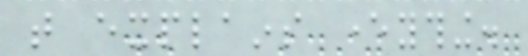that explains everything.
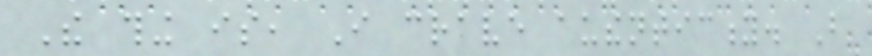The thing is, I crave authenticity. But
